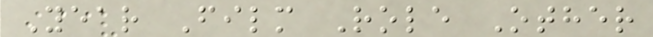Year Film Role Other
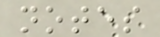notes
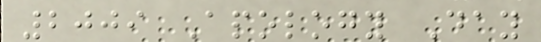2009 Apology Day
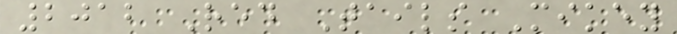2012 Red Tails Mikey
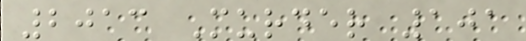2013 Murder 101
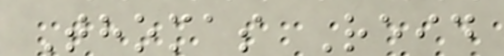Thomas Reid
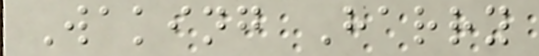Waking Harry
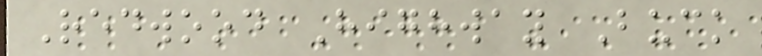Redwood Highway Buck
